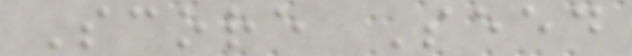Score Seed
